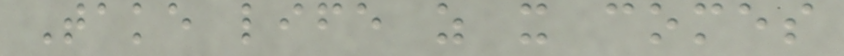Take life as it comes
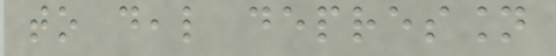to deal depression
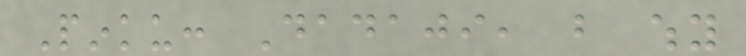Pinku: Dadaji, but why
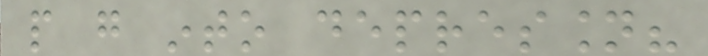people go into depression?
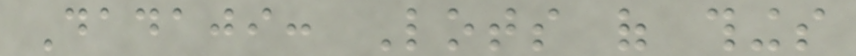Dadaji: Lots of things
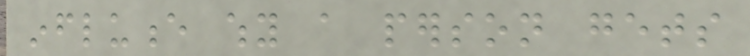influence why a person gets
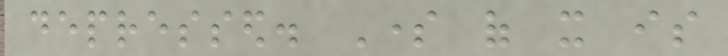depressed. Some of it is
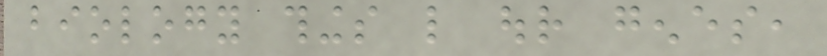biology things like our genes,
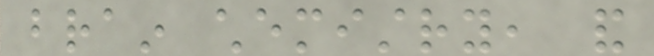brain chemistry, and
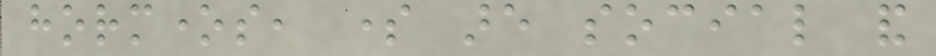hormones, some are social and
